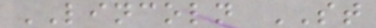LINCOLN ST
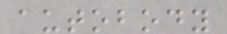autobody
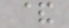&
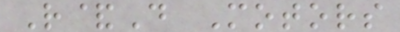R&D Motors
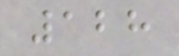128
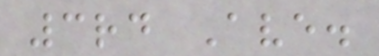3rd Ave.
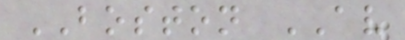BOSTON AV
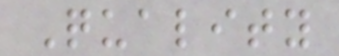Quality
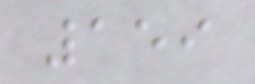159
